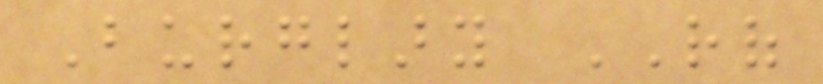Burglary ROF
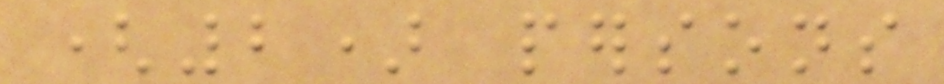(2) persons
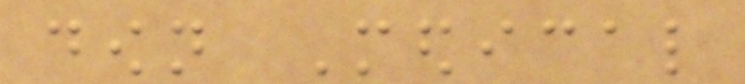down Medical
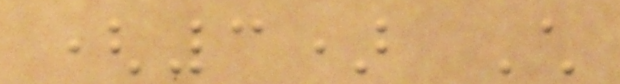(3) Child
